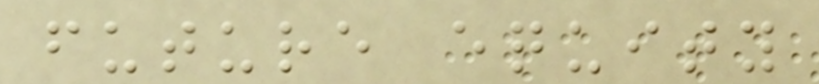future equity
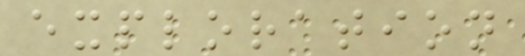exploration
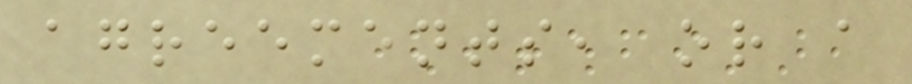agreements, or a
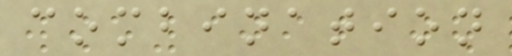combination
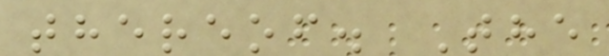thereof. The
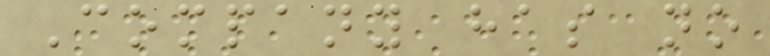Company has no
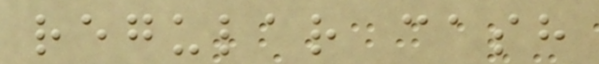regular cash
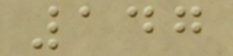147
